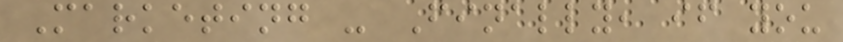Marketing - Finally, if you
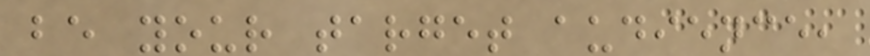be your target audience,
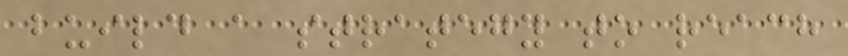build a strategy to reach
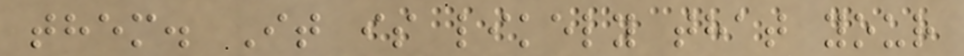them. It is likely that your
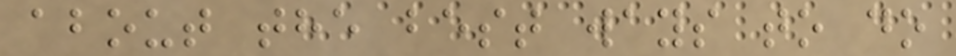about the best ways to do
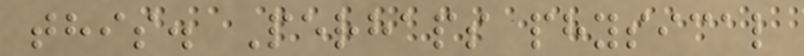this. Perhaps physical
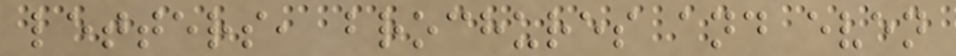letters, brochures and even
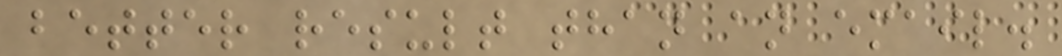better result than an email.
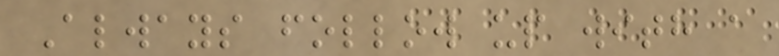Always follow up with a
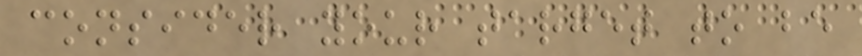consider your target to be
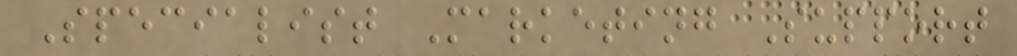Specialist Marketing Support
